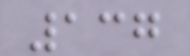137
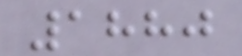1880
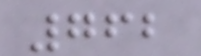762
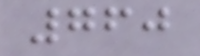760
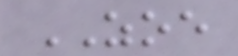ZOE
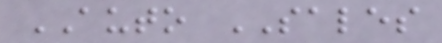AUTO SALES
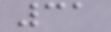31
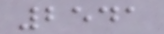2541
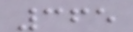365
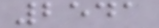2541
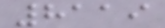8119
